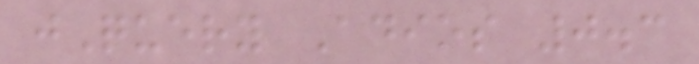jQuery Adios 0.3
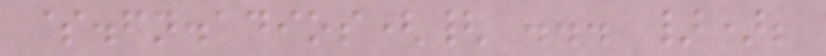$.fn.adios({ ... });
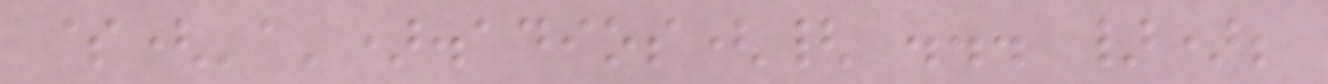$('a').adios({ ... });
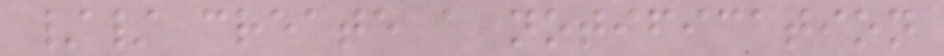// create a notification
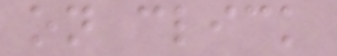on click
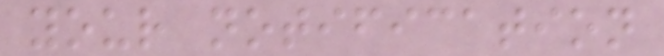your notification
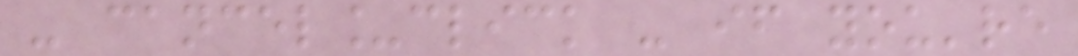- cancel_click - if you're
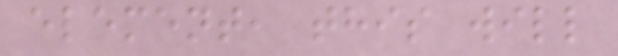element, this will
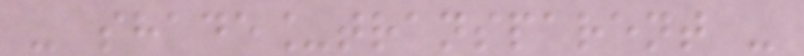- shade_transparent -
